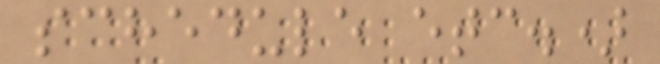schedule etc.)
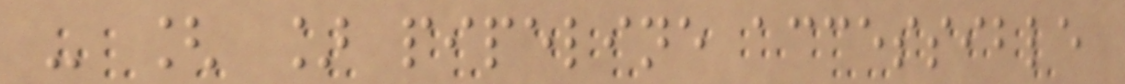- [ ] pipeline accessible
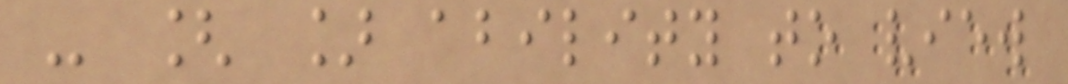- [ ] ability to view
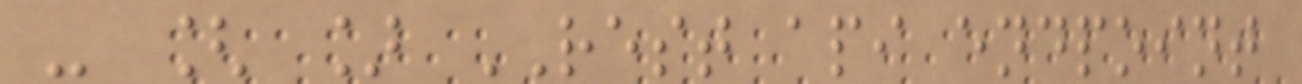- [ ] REST api endpoint
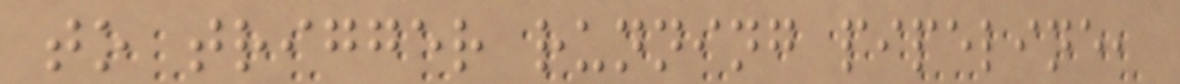to trigger running pipeline,
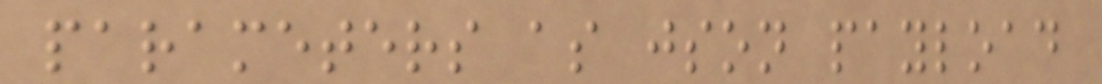parameters as json payload
